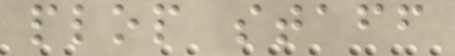plop staff
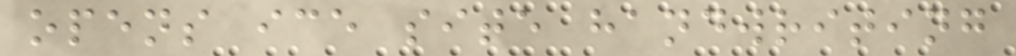opens ice site handwriting
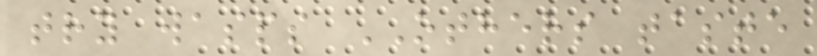try wasps OTHERS taste
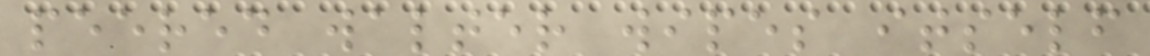peered walter wipes itself
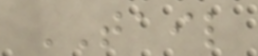TAIL
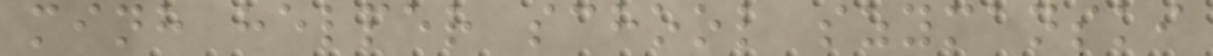minh helper school szymanski
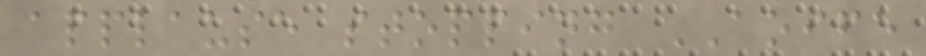applause stopping AOIFE
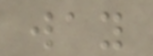way
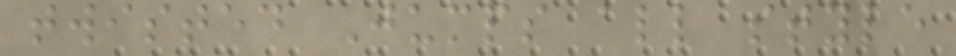twisted Jumps all style
